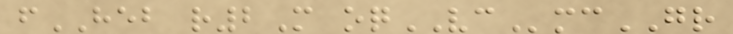fHEB r2M oqVCmcGR
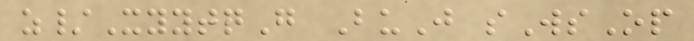z/XyytqG BuJ sWsOp
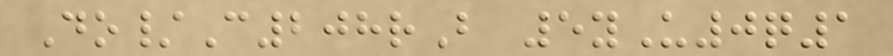Do/C208rB 5yU0q1
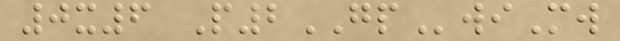0x6 P2GPwiMw
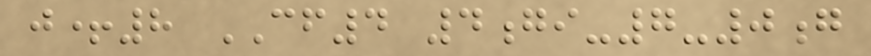j+8 CF4 4gi-7-0g
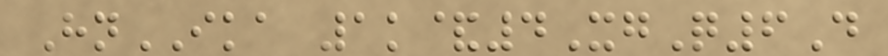HnIKA 1k&4XgQ6D
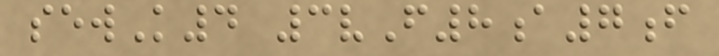sewK4 3vF8a7f
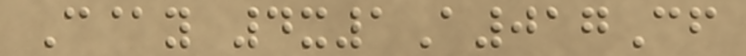C@y 4x1A017Cf
